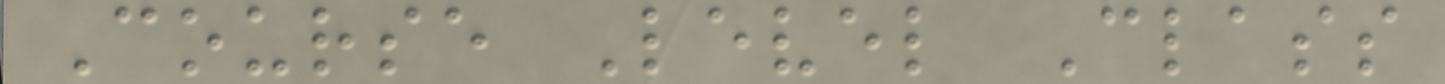Course Level Class
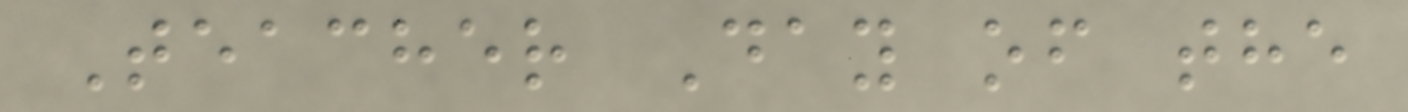Teacher Day of the
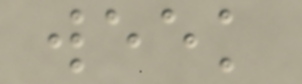week
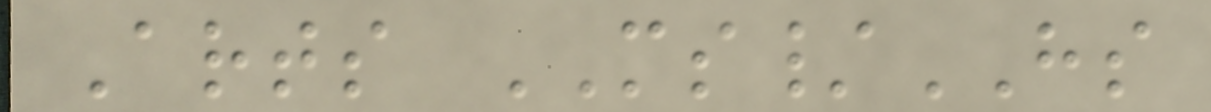Arts MS/HS
